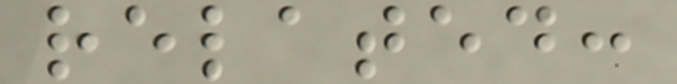related:
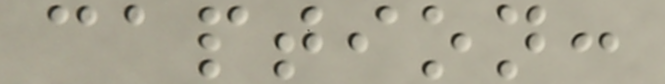caption:
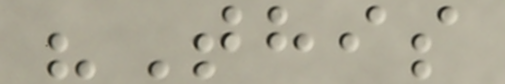"This
